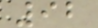92
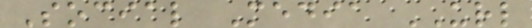Social Media URL
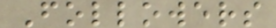Followers
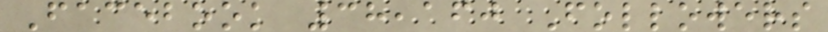Facebook 38,160 Followers
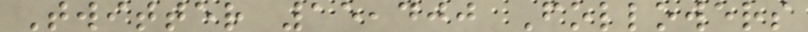Twitter 15,400 Followers
